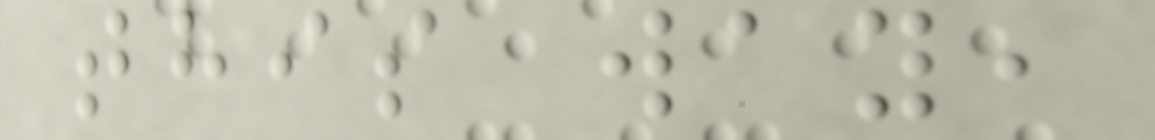this way,
